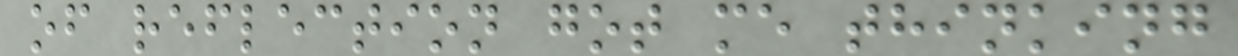of reflection got me thinking
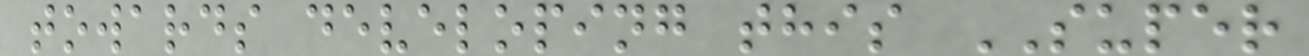towards developing this SUPER
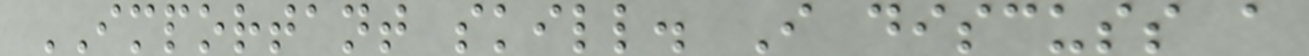IMPORTANT skill. I discuss a
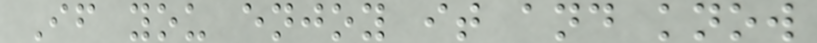If you enjoy it and know
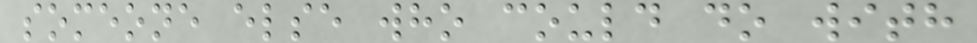someone else who could do with
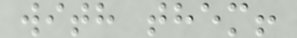with them!
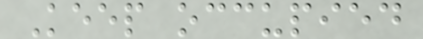Keep occupied
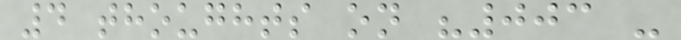4 thoughts on "003 -
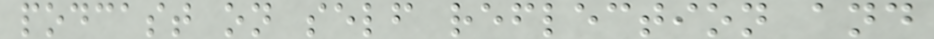podcast on self reflection and
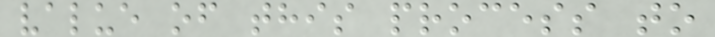value of this process to
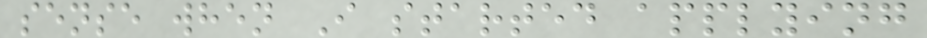sense when I started applying
